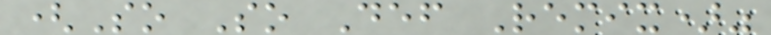(So So Def Remix)"
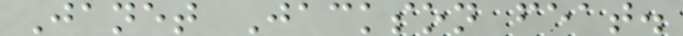Janet Jackson feat.
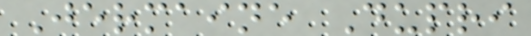Jermaine Dupri
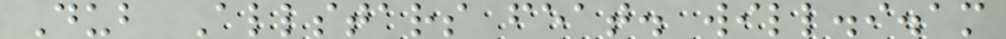Dub Allstars feat. will.i.am
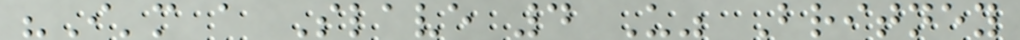"I'm a Slave 4 U" Britney
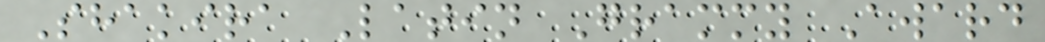Shakira Latin Grammy Award
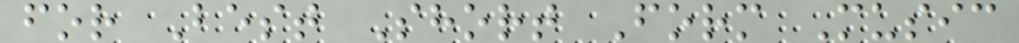for Best Short Form Music
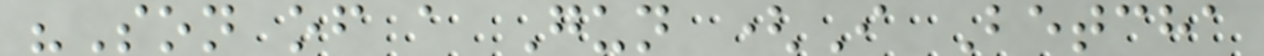"Son of a Gun (I Betcha
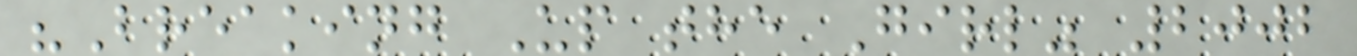"Breaking Up the Girl" 2002
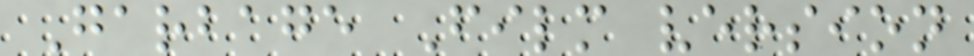Garbage Film version
